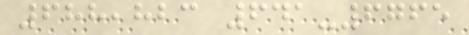688,823 641-6765
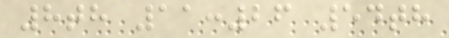8th 11:26 54th
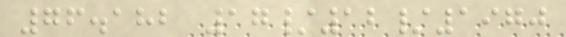76.182 17/12/1970
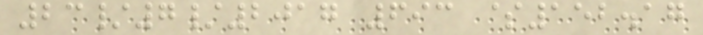23/7/2017 693 $152.17
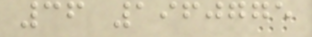36 1960775
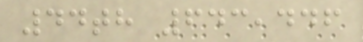44th 643,446
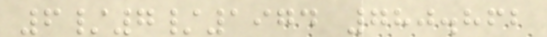6/7/1974 780.862
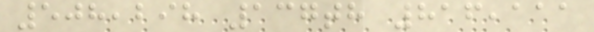508,298 137th 816,111
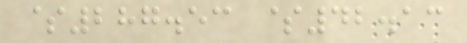$287.53 $42.13
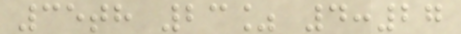35th 23% 4:27
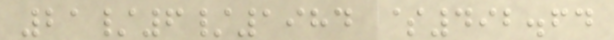21/6/1984 $492.64
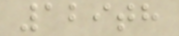129th
